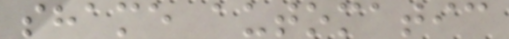shame automatic
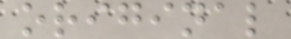original
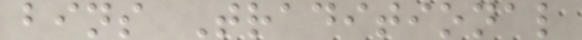bins Traditional
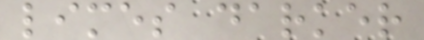limes darker
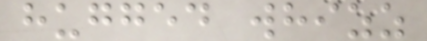hugged whizz
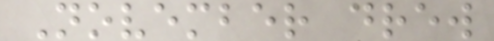November drew
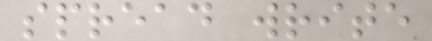spread write
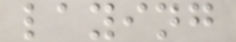laying
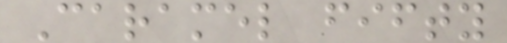Caramel fifty
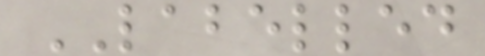LABELLED
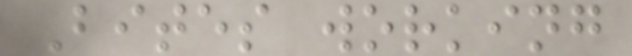Bites working
